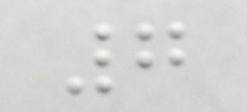7
